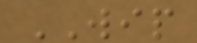WIP
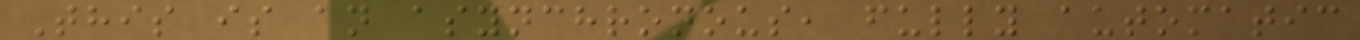This is an asynchronous, fully automatic
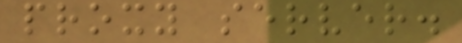proxy server.
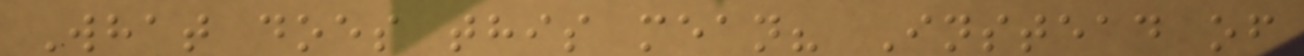What does this mean? Instead of
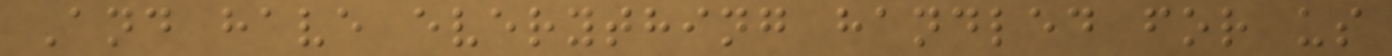And have everything handled for us
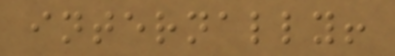internally!
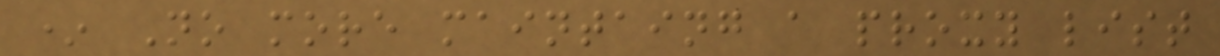* No more maintaing a proxy list
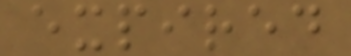expired
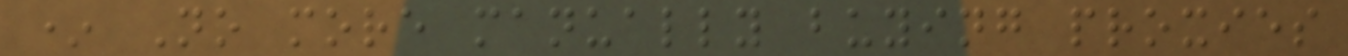* No more manually buying proxies
